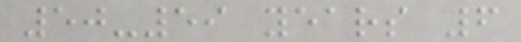50-59 years 6
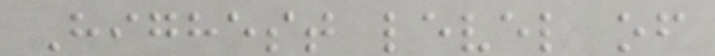Highest level of
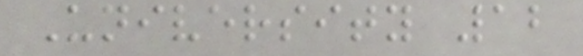University 12
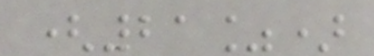(21%)
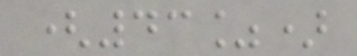(43%)
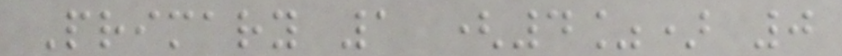Primary 1 (4%) 0
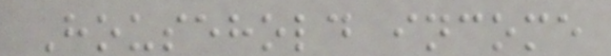Household income
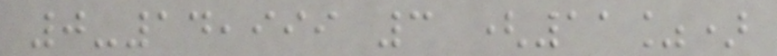0-14,999 3 (11%)
